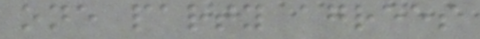one party agrees
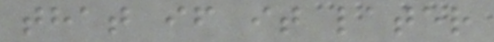that if it later
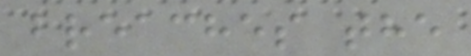breaches the
